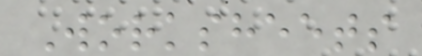Worksheets
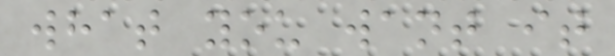what you want it
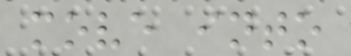move into
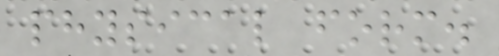physical form.
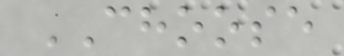CHOOSE
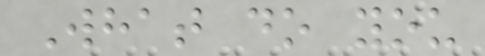What do you
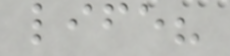life?
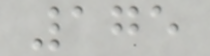175
